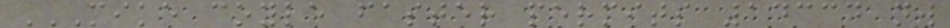MIKE COYLE FASTER PERMITS 14334 NW
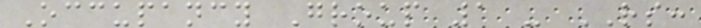Occupancy Group 1 - RS:
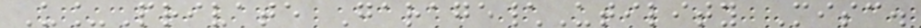U_Private Garage\Utility Misc.
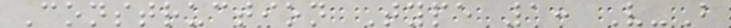Construction Type 1: V-B
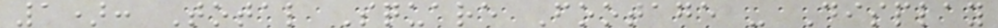1): Total Square Footage - Display
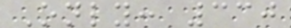Only: 330
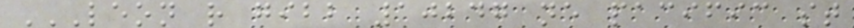LEON R GIBB 10247 NE PACIFIC ST
